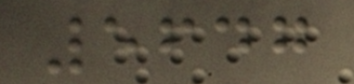5647
